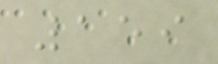159
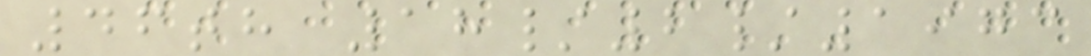46th 18/2/1973
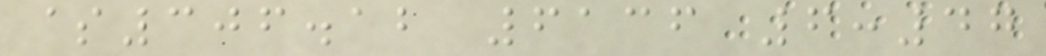$306.12 6136 6:47
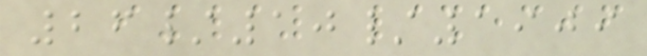26/10/1909
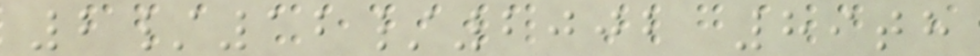2/12/2002 89th
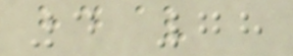4 78
